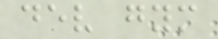dev gym
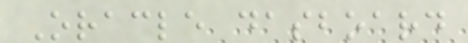Oracle dasboard
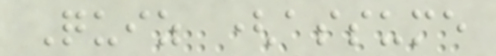Quiz (assume
